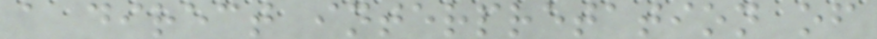a direct interpretation of
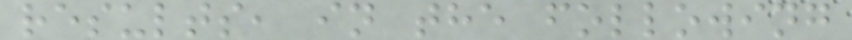results, in the following
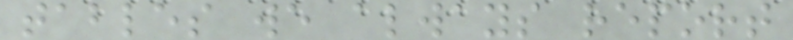tables we always report
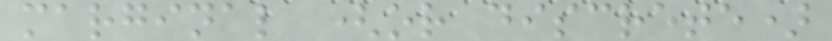marginal (or discrete)
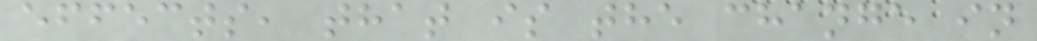effects, that is the change in
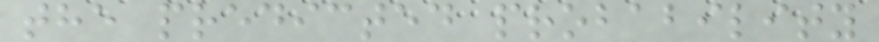the predicted probability
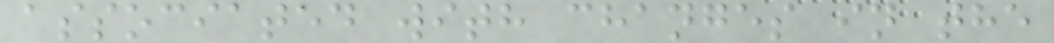associated with changes in the
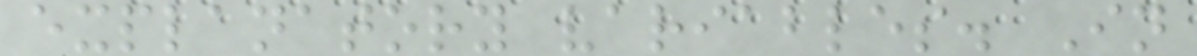explanatory variables. In
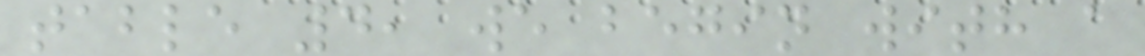table 4, we begin with a
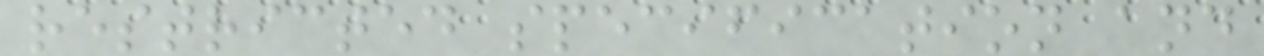restricted specification and
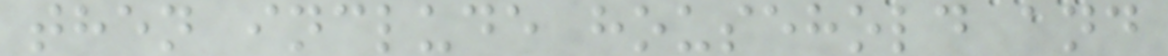then include household and
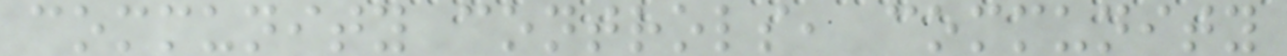community controls, community
